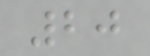20
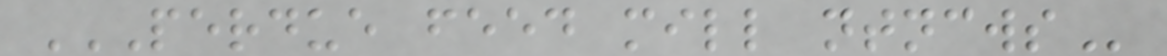PERDUE FEED MILL NTNCWS
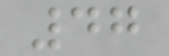47
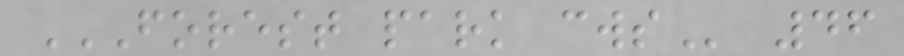FOREST PARK CWS 46
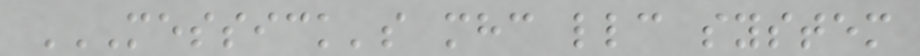MESSICK'S MHC LLC SYSTEM
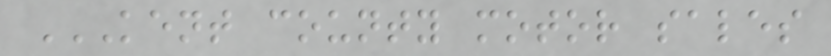KENT COUNTY MOTOR SALES
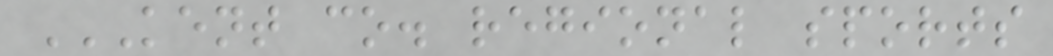KENT CO. REGIONAL SPORTS
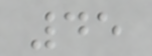45
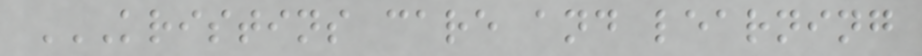KRISTINS CARE AND LEARNING
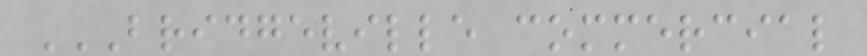BRIDGEVILLE COMMERCIAL
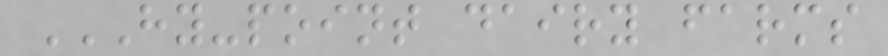HY-POINT DAIRY FARMS
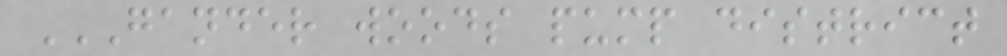GANDER WOODS PUMP DISTRICT
